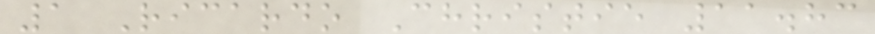1 Ricardo Christie 11.83
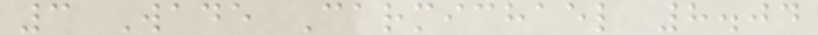3 Wade Carmichael 8.04
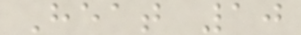Heat 10
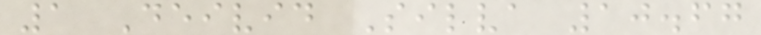1 Deivid Silva 10.67
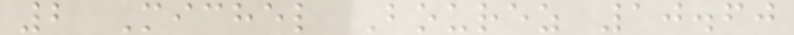2 Michel Bourez 10.60
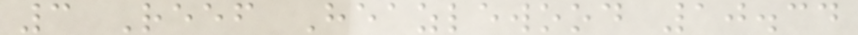3 Reef Heazlewood 10.34
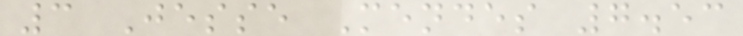3 Jesse Mendes 7.53
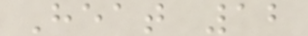Heat 12
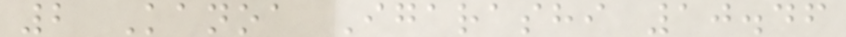2 Kanoa Igarashi 10.46
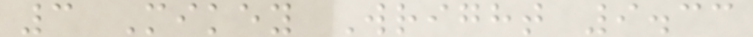3 Mikey Wright 9.33
